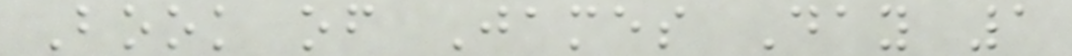Book of James Day 1
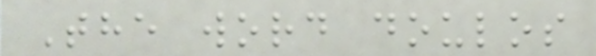The word doulos
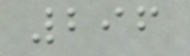296
